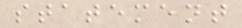statement
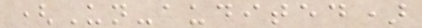(Un-audited)
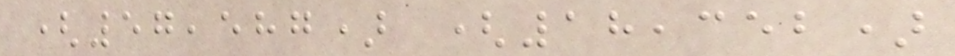(57,587) (18,352)
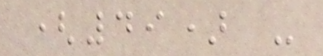(49) -
